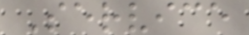Service
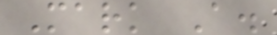Mark A.
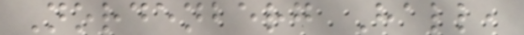Nordenberg Hall,
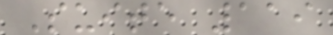Suite 119
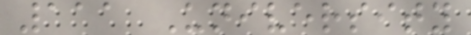111 University
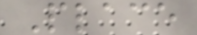Place
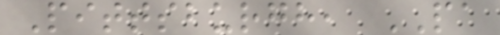Pittsburgh, PA
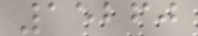15260
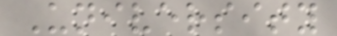University
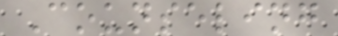Counseling
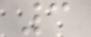3
